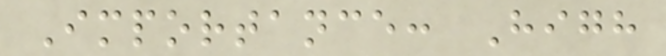Importance: High
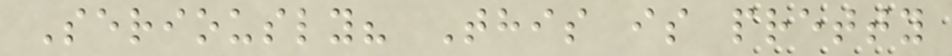Seriously? This is pretty
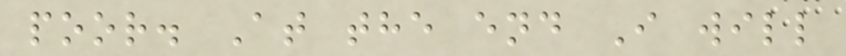poor. At the end I will
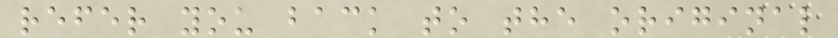refer you back to the original
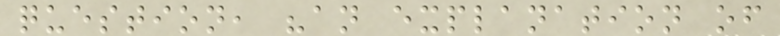question, "an explanation of
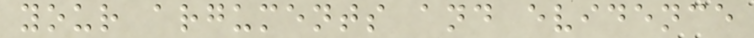your arguments and evidence
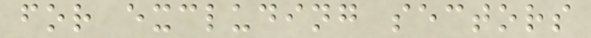for excluding sectors
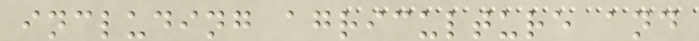including agriculture and
